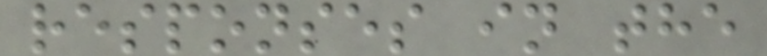responses in the
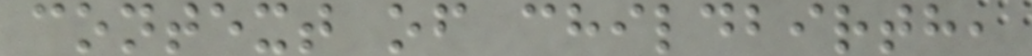context of childbirth,
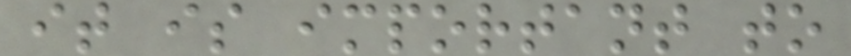it is important to
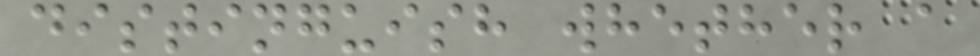distinguish whether a
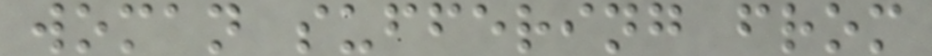woman suffering from
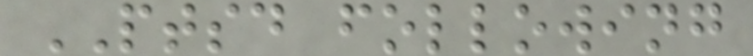PTSD following
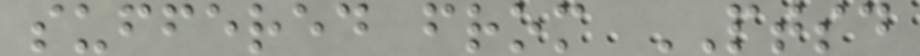suffered from PTSD
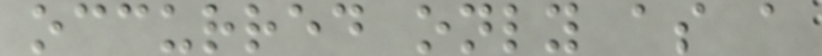occurred only as a
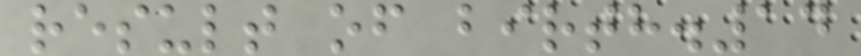result of birth.14
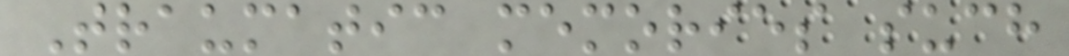Traumatic memories such
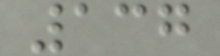137
